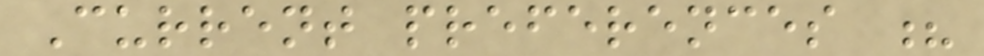Current preferences ?
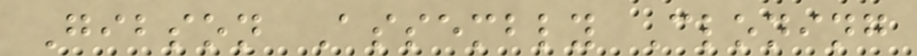Gibson Assembly Cloning
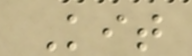Kit
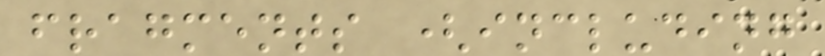fragments (including
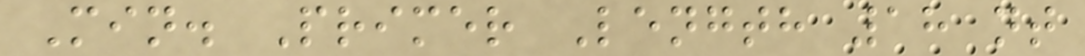Min. Primer Length 18 nt
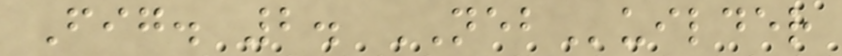Fig. 2. NEBuilder
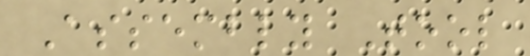Assembly Tool
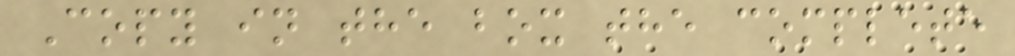Copy in the box the complete
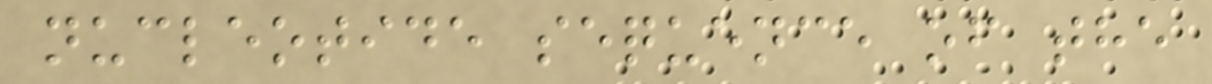nucleotide sequence of the
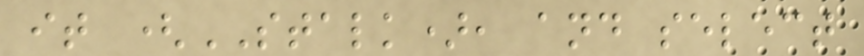it (STALK), and select
